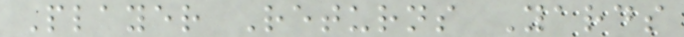Player Returns Yards
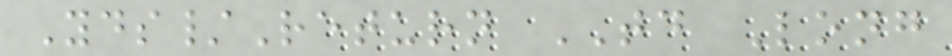Yds/Return TD Long
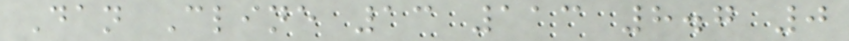Dan Cline 13 113 8.7 0
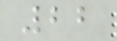22
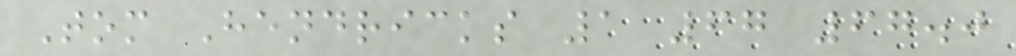Tom Hendricks 1 67 67.0
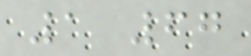1 67
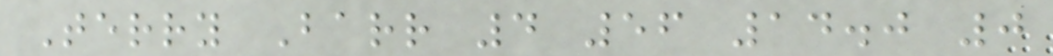Terry Barr 4 56 14.0 0
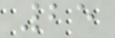25
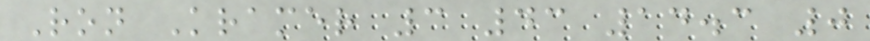Ron Kramer 3 43 14.3 0
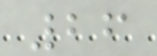26
